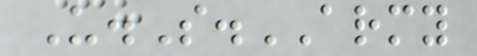U.S.ARMY
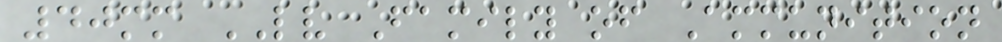40mm LV Family of Ammunition
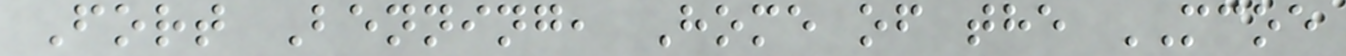Fort Benning, Home of the MCOE
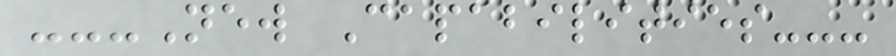---New Capabilities---
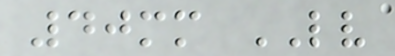40mm LV
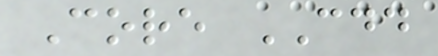Core CDD
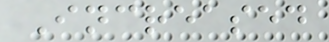Increased
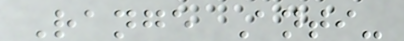Range Anti-
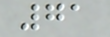71
